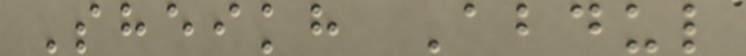Sheikh Abdul
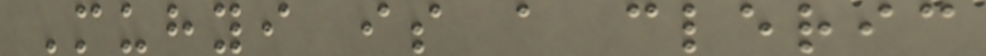Muhyi is a cleric
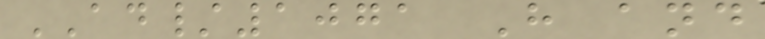AD/1071 H and
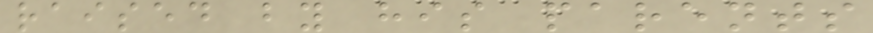raised by his parents
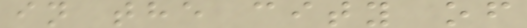in the city of
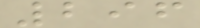296
